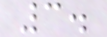3.
